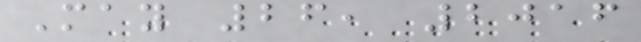May 26, 2016
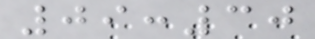09:30
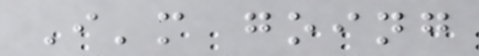I'm going
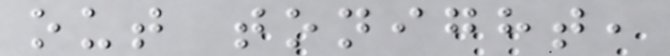out tonight,
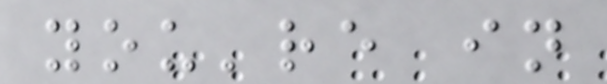you're in
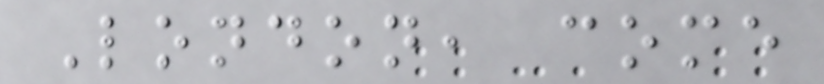London, come
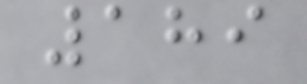189
